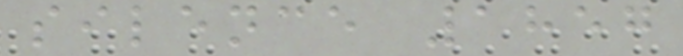silence 1857
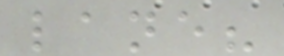lane?
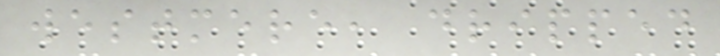westmere, dripped
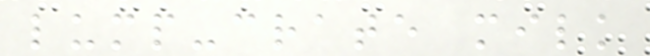lump-crate milk
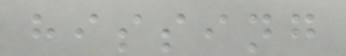hissing
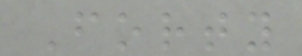Forty
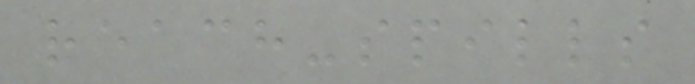reach-spills
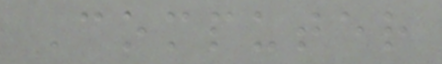Computer
